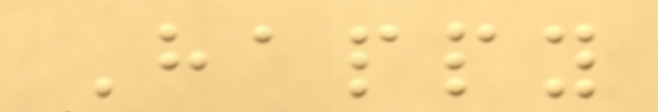Happy
